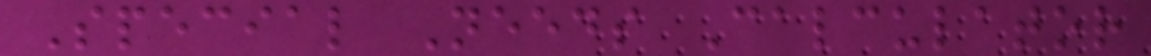Special Needs Calculator
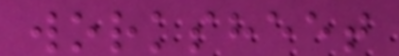worksheet
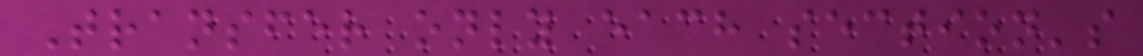Transfer only each section's
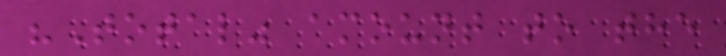"Total" amount to the
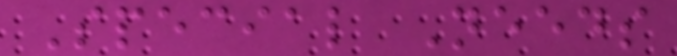Special Needs
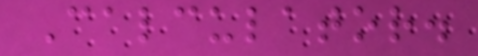Calculator.
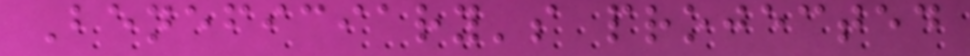Beneficiary's projected
